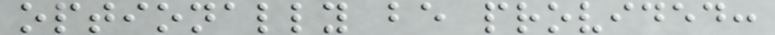optionally be provided:
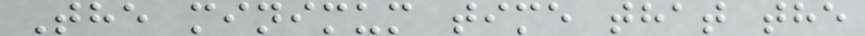The minimum time that the
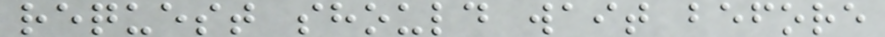request should wait before
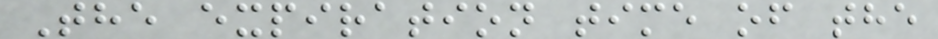The expiration time of the
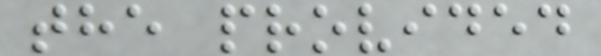the provided
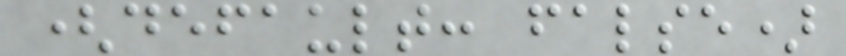(default: false)
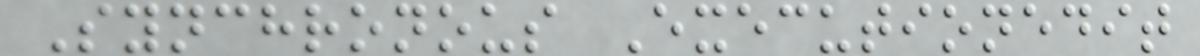Synchronous Executionedit
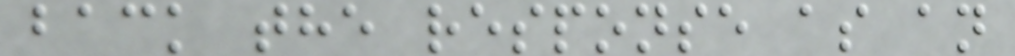back the response as an
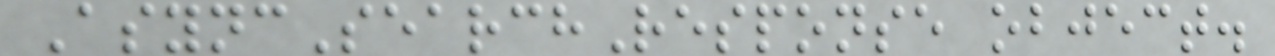AsyncSearchResponse object.
